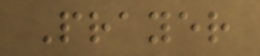Prayer
